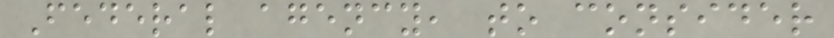Federal agency, to consider
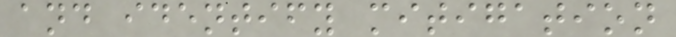and identify mitigation
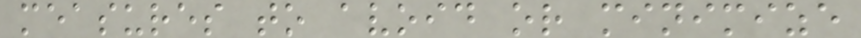measures to avoid or minimize
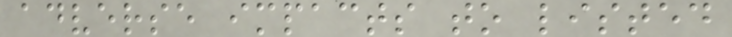adverse impacts to listed
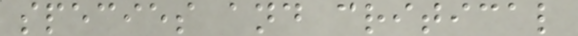species and critical
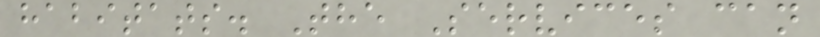habitats. The Services can
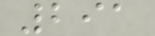291
